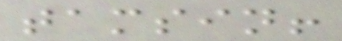tamsin!
